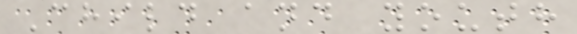Child and youth
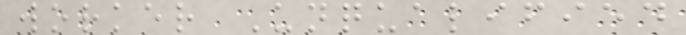worker Unqualified
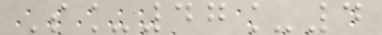S_47_4
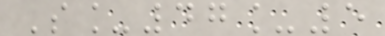S_47_5
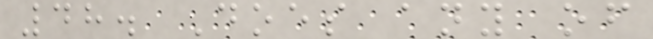48. Does any of
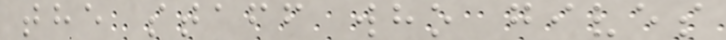the staff who gives
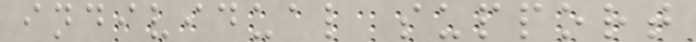individual support
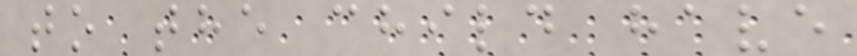to the child have
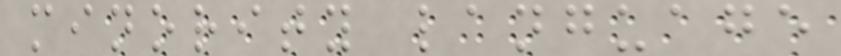minority language
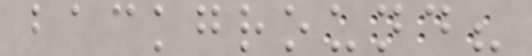background?
